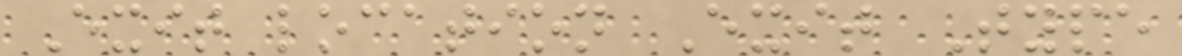Exit location Exit Type
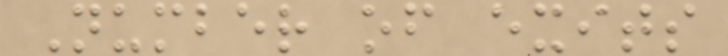Number of exits
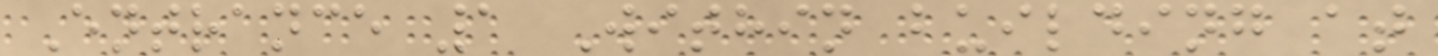Entrance 1 Within building at
